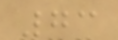73
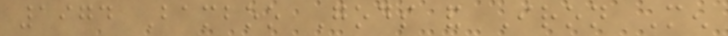1974 Bamboo Gods and Iron Men
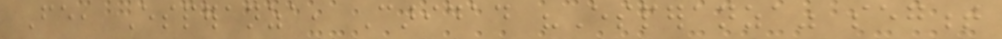Fe, Esperanza, Caridad "Esperanza" segment
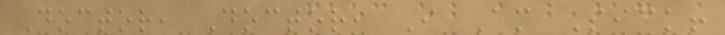Doctor, Doctor, I Am Sick!
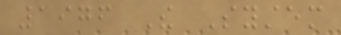1976 The System
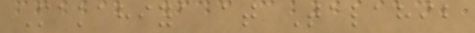Makahiya at Talahib
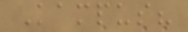Kampus?
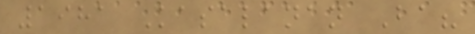1981 Kasalanan Ba?
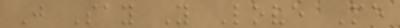Just Say You Love Me
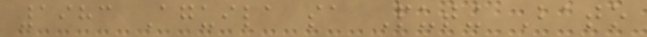1983 Aguila sa Puting Bato
